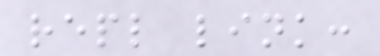repl link:
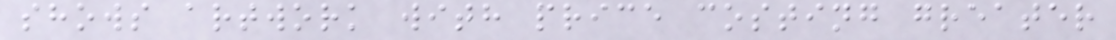shows artwork with price costing greater
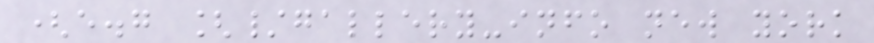(e.g [/gallery-info new york
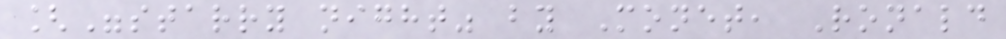["starry night" by Monet, Ronald
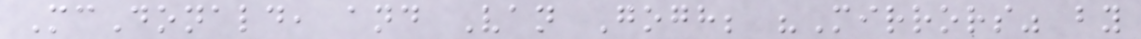McDonald, and Van Gogh; "Mirrors" by
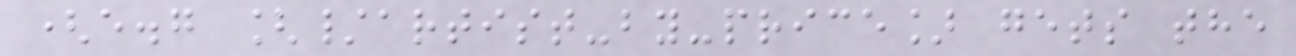(e.g [/artist-by-price] gets the
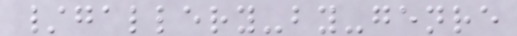/gallery-by-genre
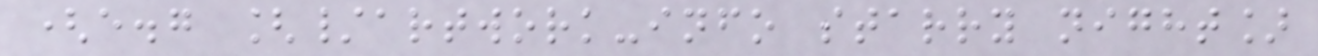(e.g [/artwork-info starry night]
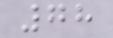78
